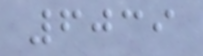6039
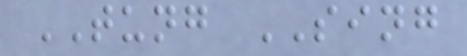TUNG SING
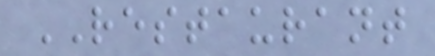RESTAURANT
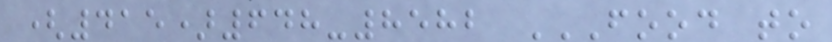(415)648-8582 FOOD TO
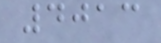4013
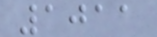1011
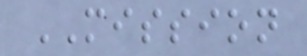MISSION
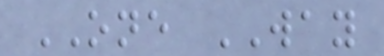ONE WAY
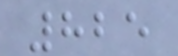825
